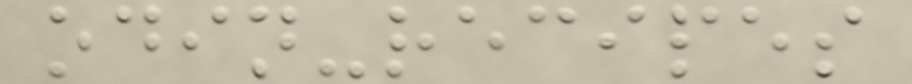odin-recipes
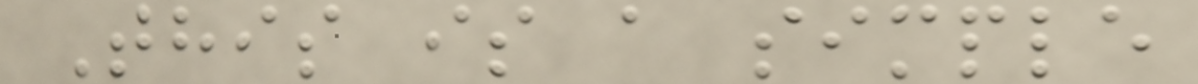This is a simple
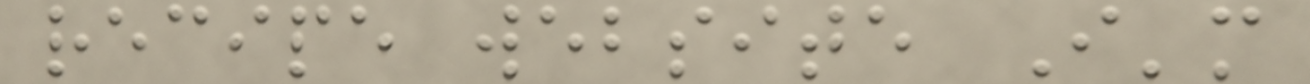recipe website I'm
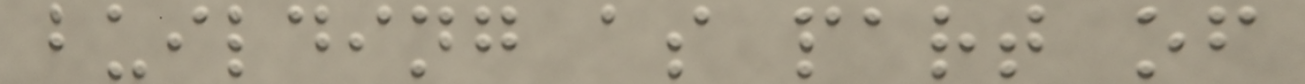building as part of
